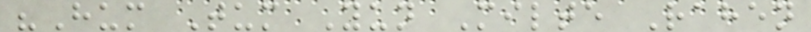"Hum Tum Yun Milte Rahen
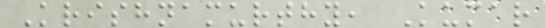Krishnamurthy, Kumar
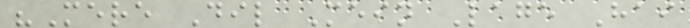"Mere Dil Mein Lage Hai
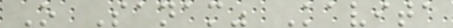O Sanam" Kavita
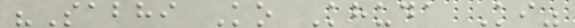"Sabhi Ko Khuda Ki"
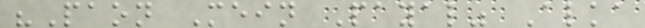"Paon Mein Payal" Alka
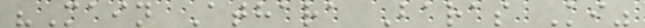"Main Athara Baras Ki"
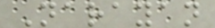Narayan
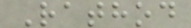Rathod
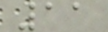11
